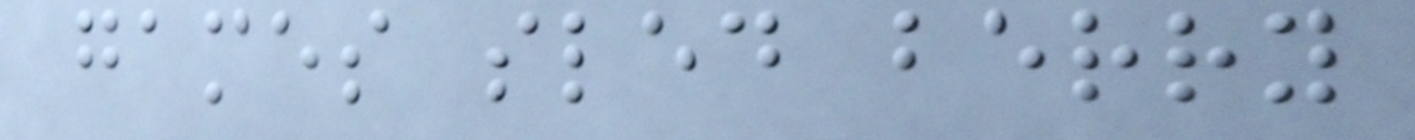games sled berry
